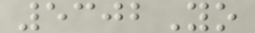5302Yo
